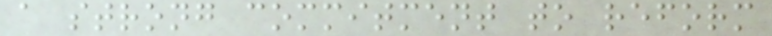a strong commitment to reform
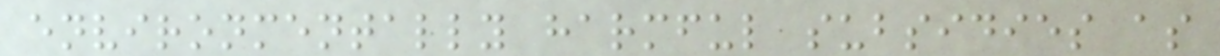environmentally harmful subsidies as
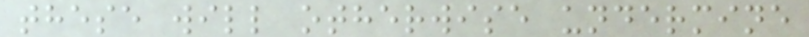these will otherwise undermine
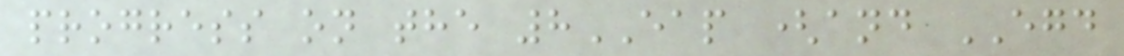progress on the 8EAP (and EGD
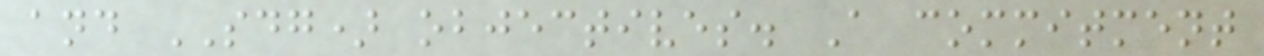and SDG) objectives. A commitment
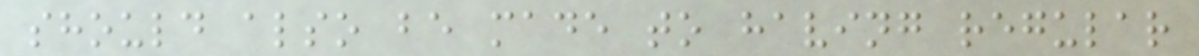should also be made to having regular
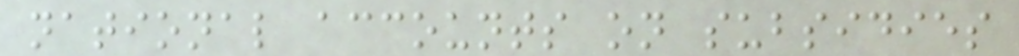national accounts on subsidies
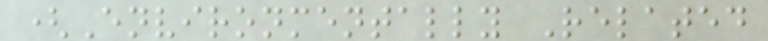(Environmentally Related
